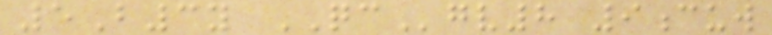5B3y QCgv8 9cuw
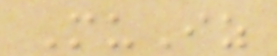MuIz
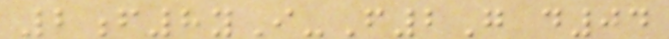2f8yI-F2G d04
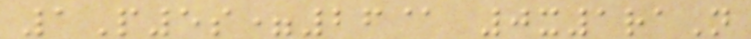1P5s=26@ 0x1raN
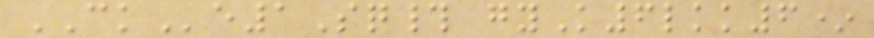CKe1Sq# gyK6lkk6*
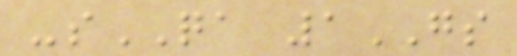-sQA 1GS
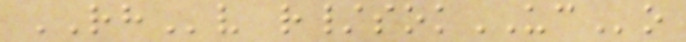RHv r/sokUCo
